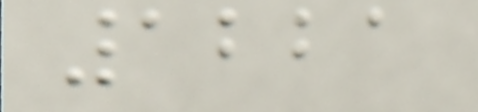1221
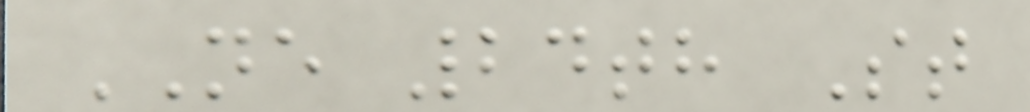NE 24th St
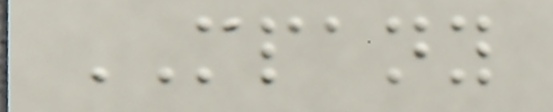MPANY
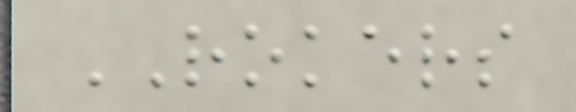ROKERS
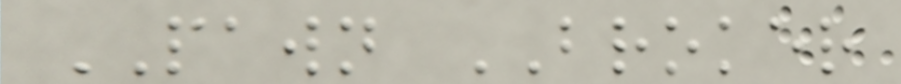PAWN BROKER
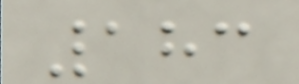183
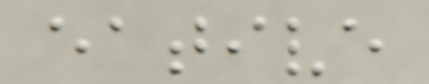eative
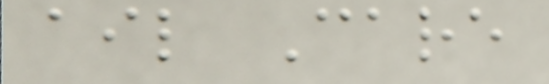ail Care
